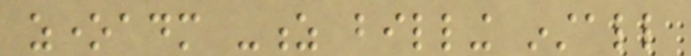zoneadm -z billing install
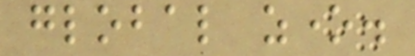global zone.
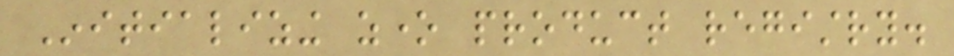Initializing zone product registry.
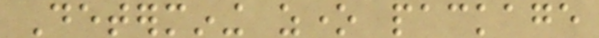Determining zone package
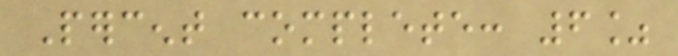Percent complete: 6%
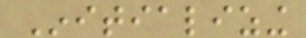Initializing
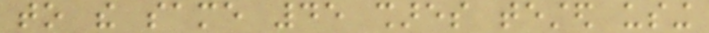to the same 45 shares tested using
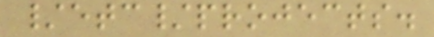/etc/projects.
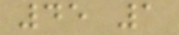45 1
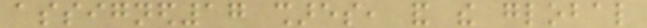assigned17 shares, and the global
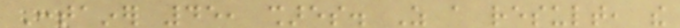Container 45, shares. As a result, the
